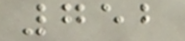752
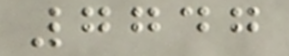7747
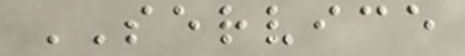SERVICE
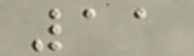11
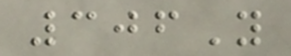306Y
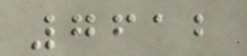7612
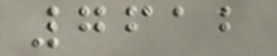7612
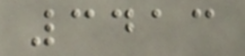3413
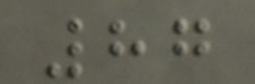87
